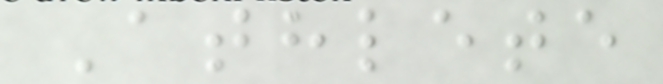Athlete
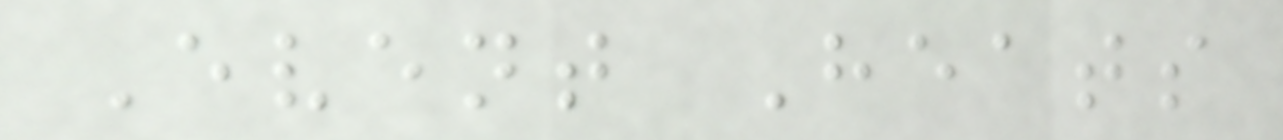Event Heats
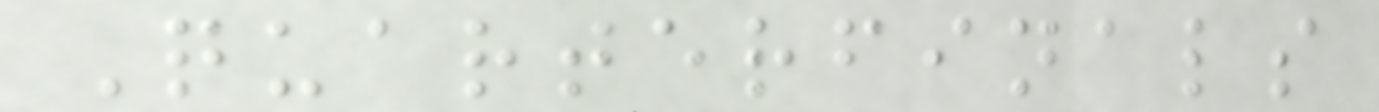Quarterfinals
